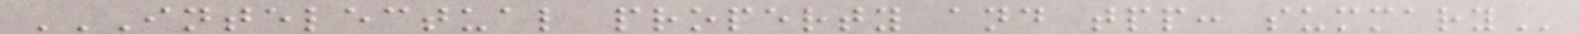INTELECTUAL PROPERTY AND TPP: SUMMARY
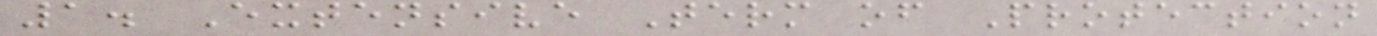1. Extensive Term of Protection
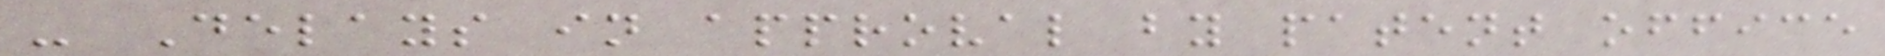- Delays in approval by patent office
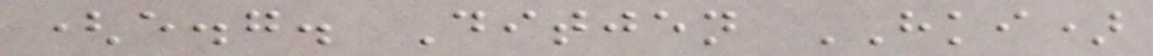(e.g. Ditjen HKI)
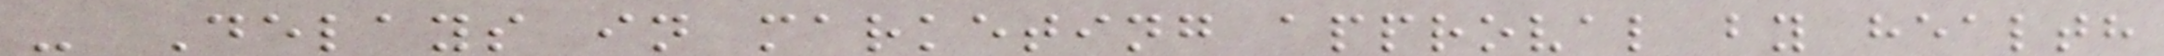- Delays in marketing approval by health
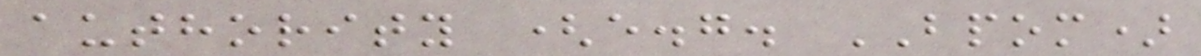authority (e.g. BPOM)
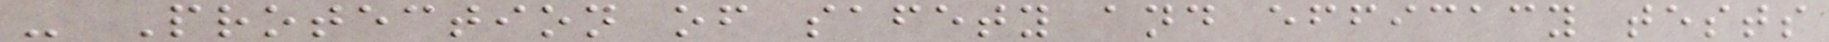- Protection of safety and efficacy tests
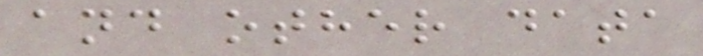and other data
